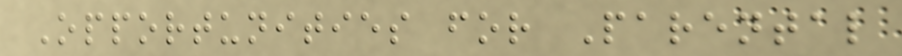Opportunities for Parental
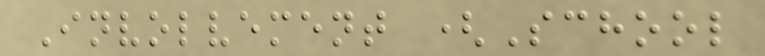Involvement (School
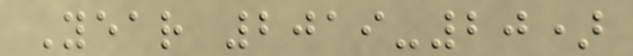Year 2019-20)
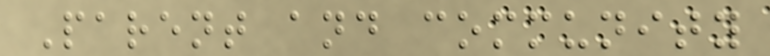Parent and community
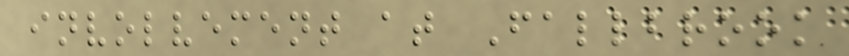involvement at Fallbrook
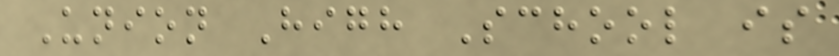Union High School is
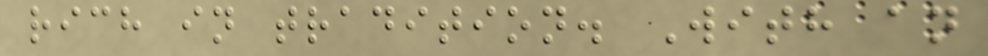rich in tradition. With an
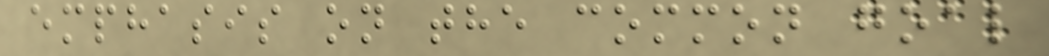emphasis on the common goal
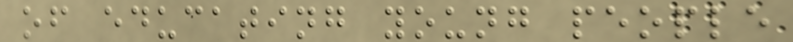of educating young people
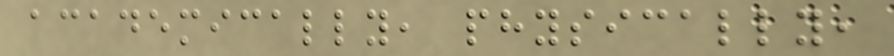academically, physically,
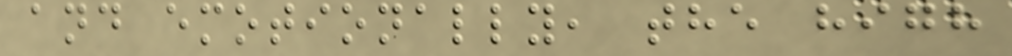and emotionally, the high
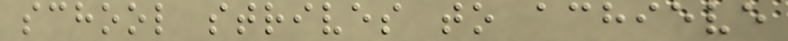school strives to achieve
